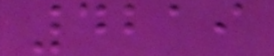4219
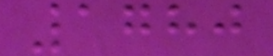1780
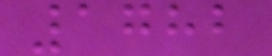1782
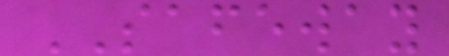SAFEWAY
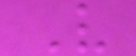V
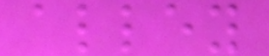alley
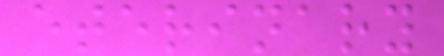eterinary
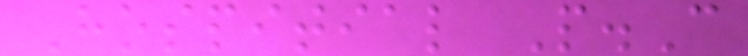Hospitial P.C
